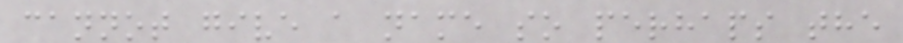cannot give a name so perhaps the
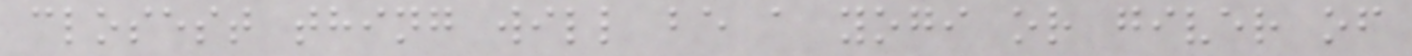closest thing will be a yogi or giver of
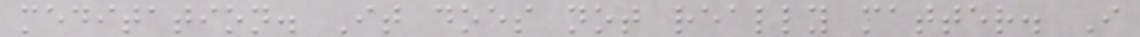meditation. It does not really matter. I
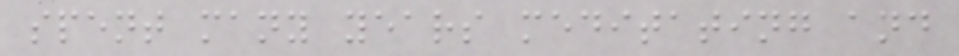spent many years meditating and
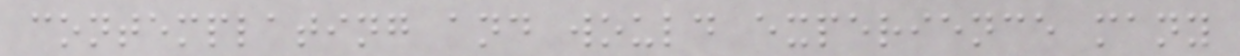contemplating and would experience many
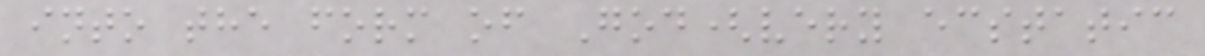into the form of God(very ecstatic
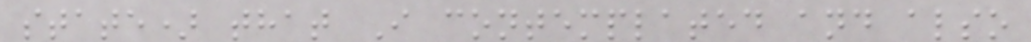state) that I contemplated and also
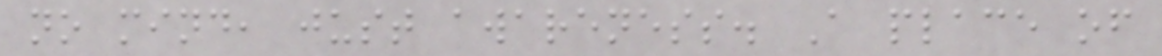no mind, just awareness. A place of
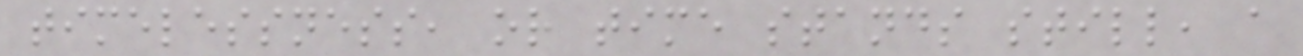timelessness, or time stands still, a
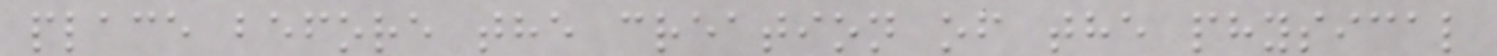place before the creation of the physical
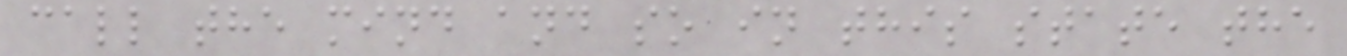call the mind and so in this state the
